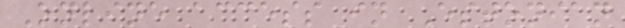Online access in Estonian
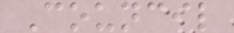Council
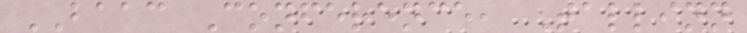BAAC Conference, Tallinn
